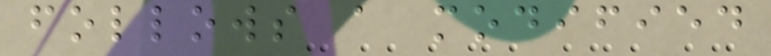follows a modified
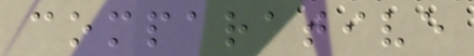comparative
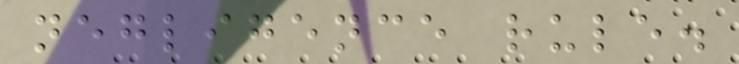negligence rule.
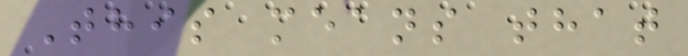This means that
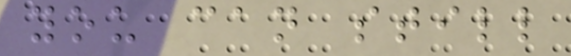you can still
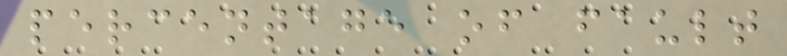percentage of fault
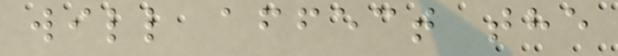will affect the
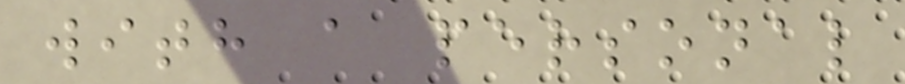with a personal
